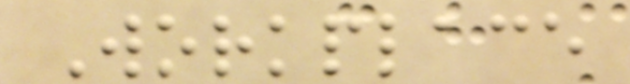Workplace
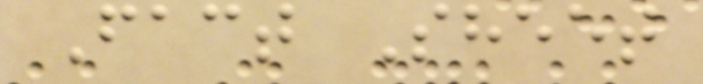Fact Sheet
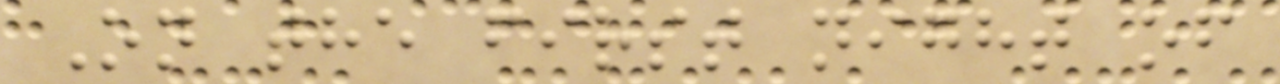On the first night of
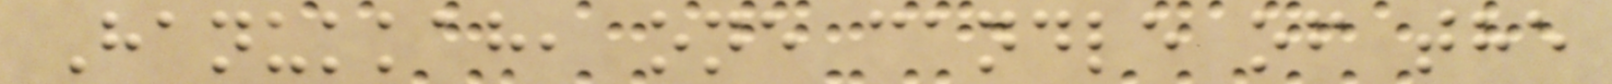Hanukkah, one candle of the
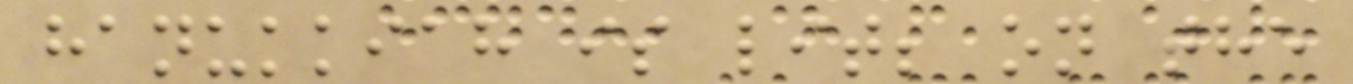hanukkiah is lit; on the
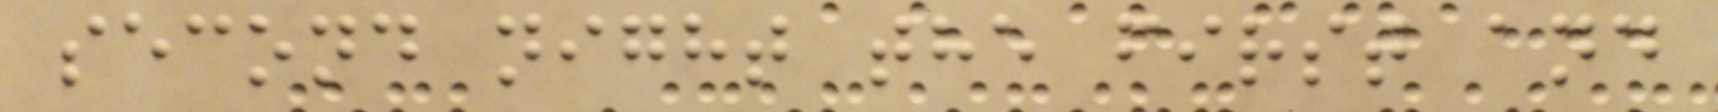second night the first and
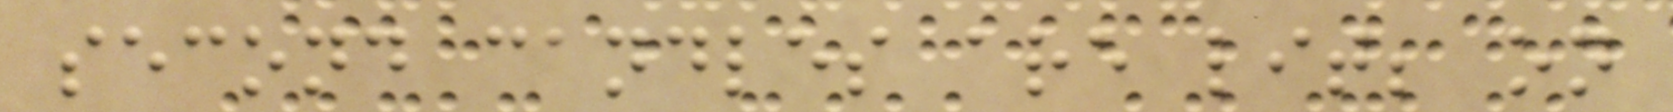second candles are lit; on
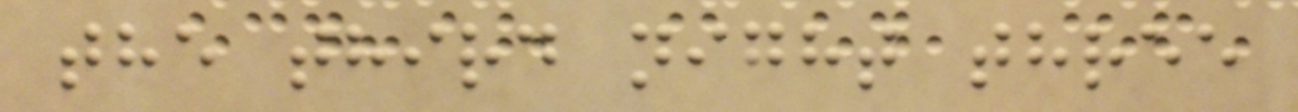the third night three
